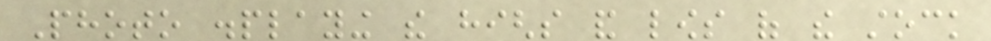Photo displaying the highs and lows of the stock
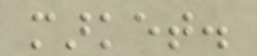market.
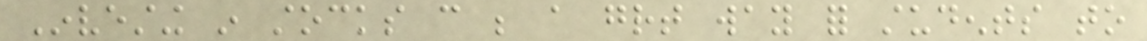Investing in stocks can be a great way for students to
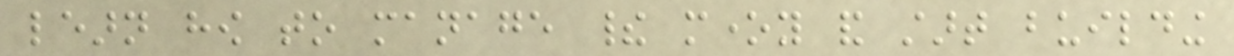learn how to manage their money and start building
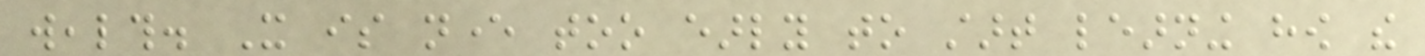wealth. It is never too early to start learning how the
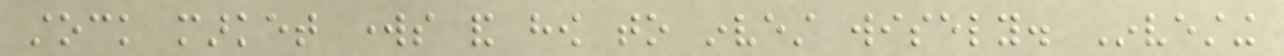stock market works and how to invest wisely. Investing
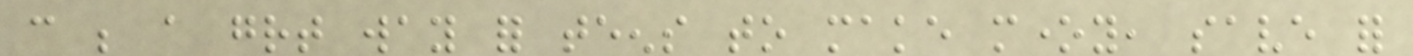can be a great way for teens to make money, save for
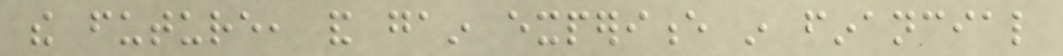the future, and gain experience in financial
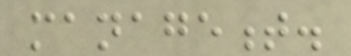management.
